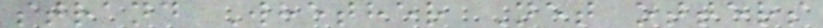strand Whether Net otters
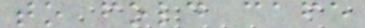to fold cafe
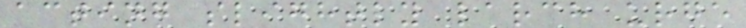acting slightly larch urge
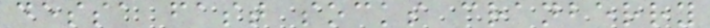dessa fast socks cranberry
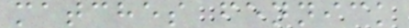matches fennick
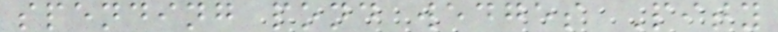spending pond wedges Pity
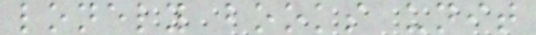lonely books unit
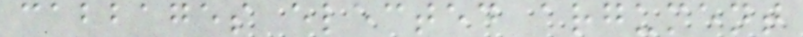cabbages elected argument
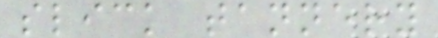slick tannery
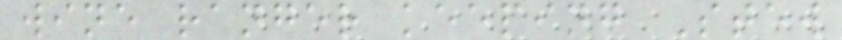wine ranger keeping Stew
